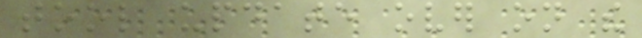tool update over on the
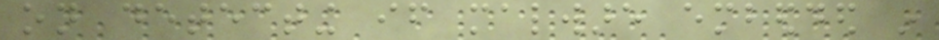on detecting if malware embedded in
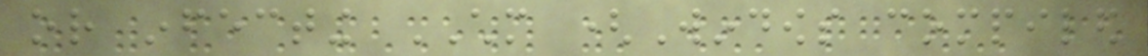or infecting CHM (Windows compiled
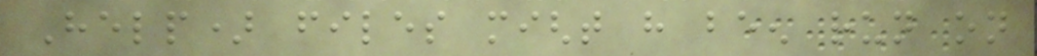Help) files might have been run on
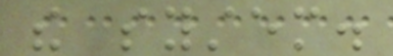the system.
